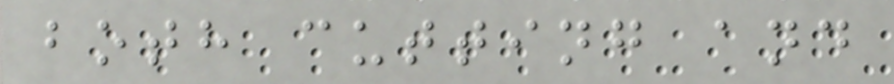both cutting and
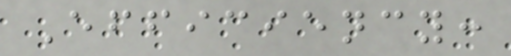Efficiency:
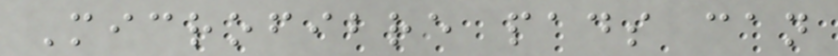Microfibre pads can
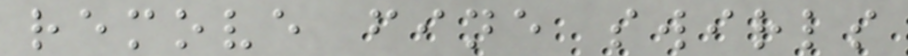remove fine swirls
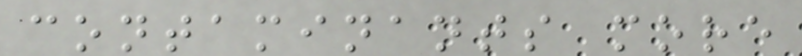contaminants more
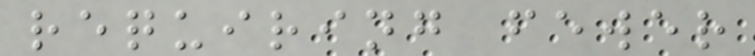requiring fewer
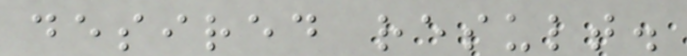desired result.
